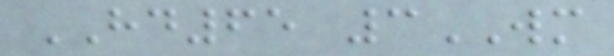HD65 3WM
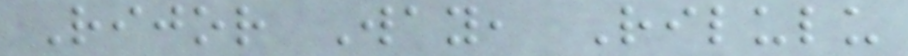Rijor Way, Rilulu
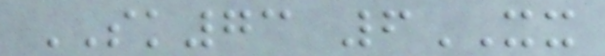SK73 6XX
